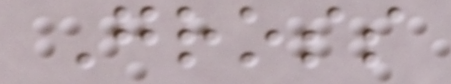Gross
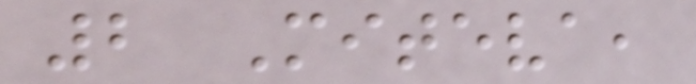2 Miteva,
